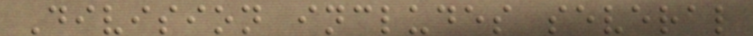Division includes several
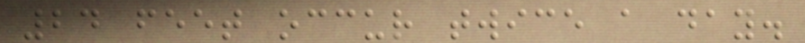24 feet occur twice a day.
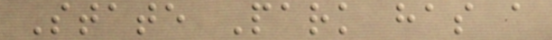State Park has a
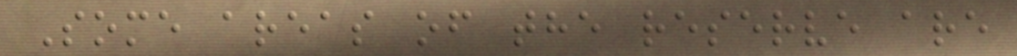Some areas of the reserve are
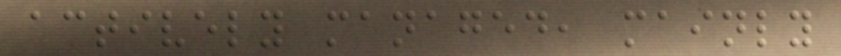actively managed, mainly
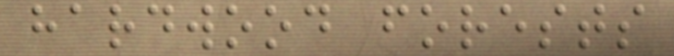hardwood forests
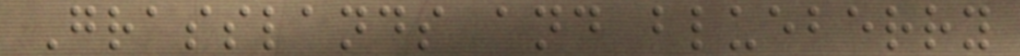Grasslands and blueberry
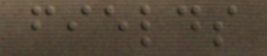fields
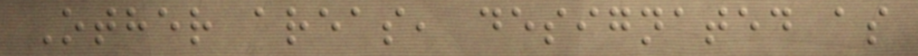Other areas, designated as
